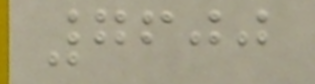7600
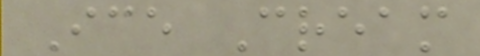Ice Cream
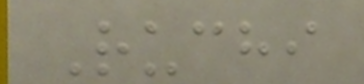Ruchi
